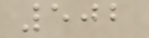502
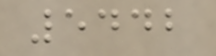5442
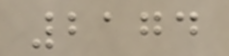2174
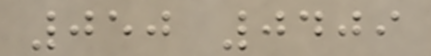050 0409
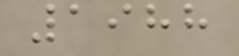1988
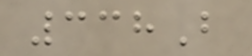338B
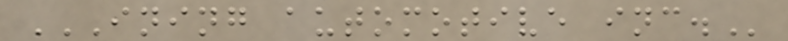INING AUTOMOTIVE INC.
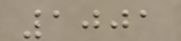1001
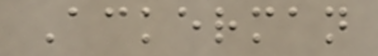Ackerman
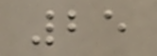25
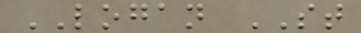LOGAN ST
